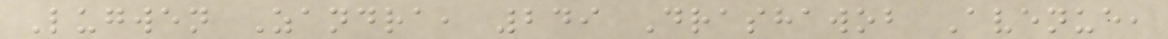Lugwen Zandra, 249 Drashawob Avenue,
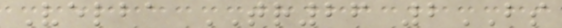Velba TR26 2BS
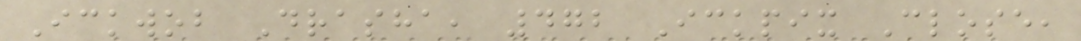Ickwob Drasha, 472 Ickpix Close,
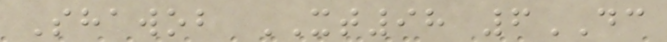Shawob XT98 6DC
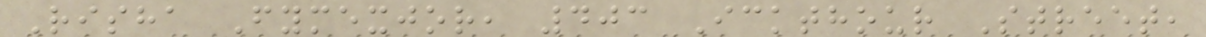Risha Fymexjor, 403 Ickthour Street,
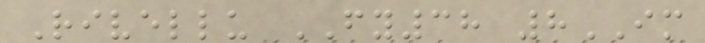Rivellu FY38 8IM
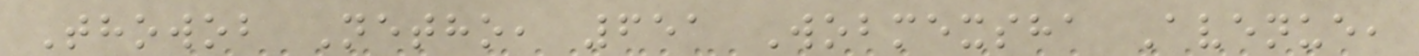Thowob Netho, 651 Wobmexsha Avenue,
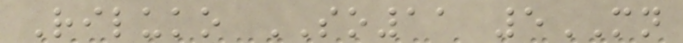Riluko SO11 5MN
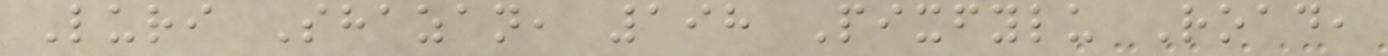Luri Shazan, 198 Pixfylu Road,
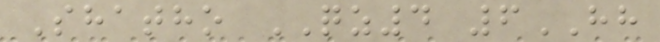Shatho QZ4 6HH
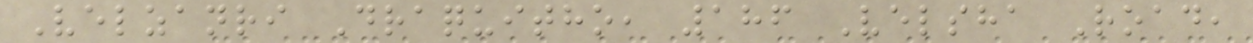Velzanri Draquitho, 186 Velsha Road,
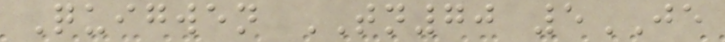Quigwen TN70 5JE
